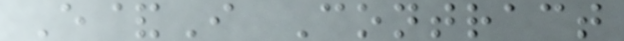E&I Contract
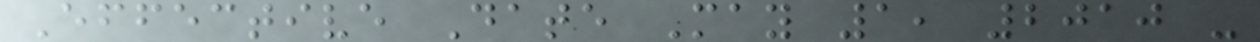Effective Date May 1, 2010 -
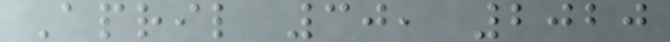April 30, 2020
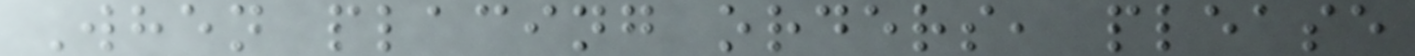When placing orders, please
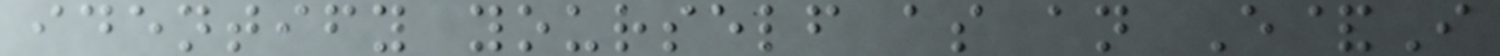identify yourself as an E&I
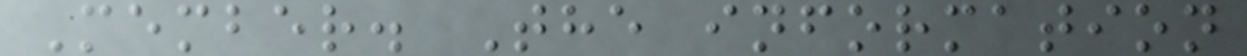Member. The information
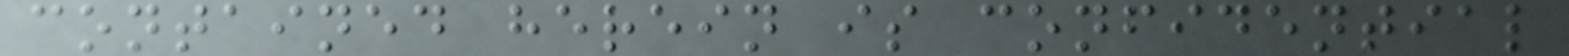contained herein is confidential
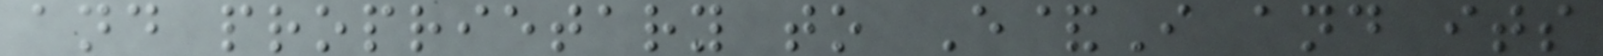and proprietary to E&I and its
